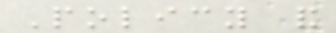Policy and
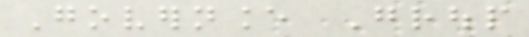Governance Group
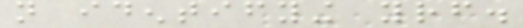not identifying yourself.
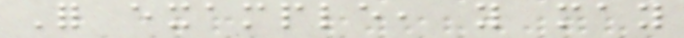For example, you may
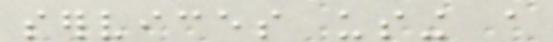services using a
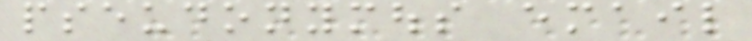pseudonymous email
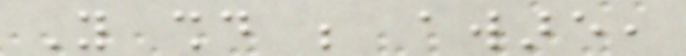You should be aware,
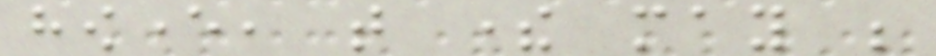however, that there may be
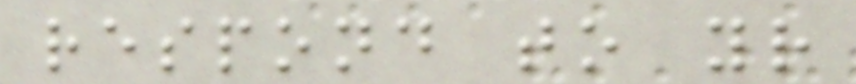respond to your
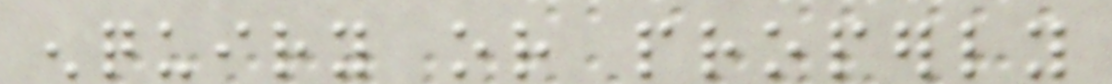enquiry or properly
